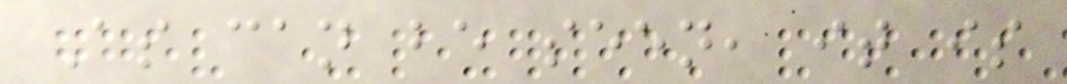As can be seen, it is
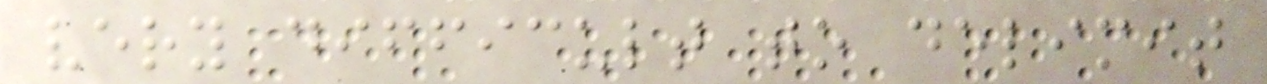very difficult to delimit
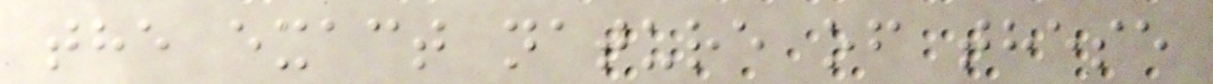the exact nature of these
